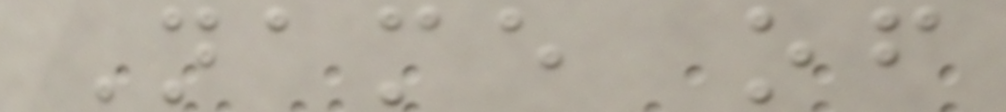Name of
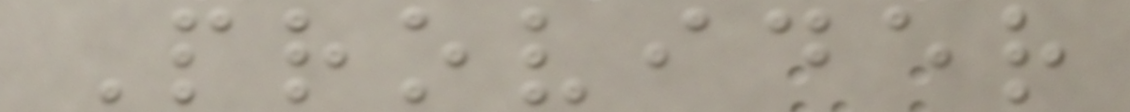Provider
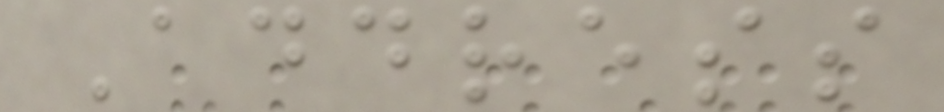Address
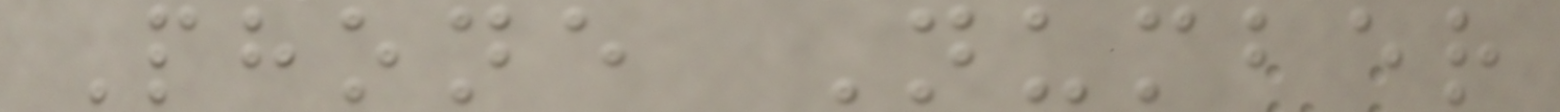Phone Number
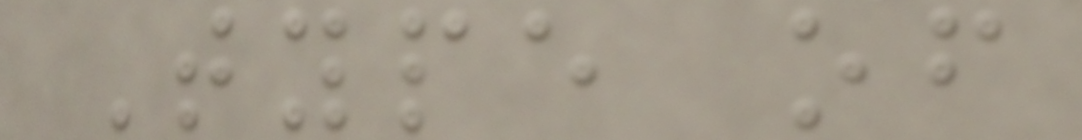Type of
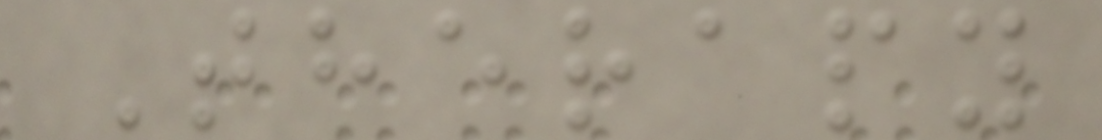Therapy
